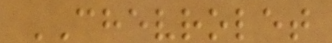CHEVROLET
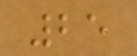25
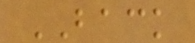BACK
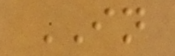IN
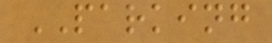PARKING
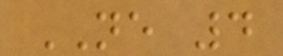NE 4
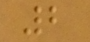2
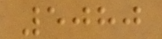5080
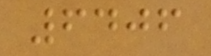6406
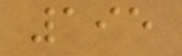195
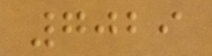7029
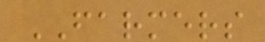FARMERS
